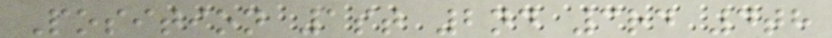Position 1st 2nd 3rd 4th
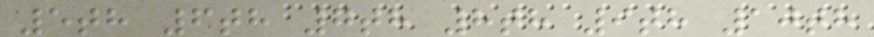5th 6th 7th 8th 9th 10th
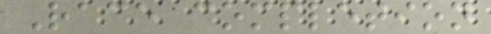Race completion
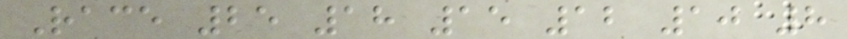Race 25 18 15 12 10 8
